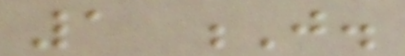1 J.
